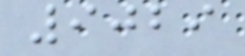9029
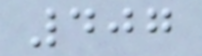407
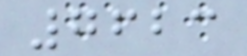7623
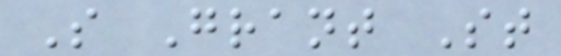S Grant St
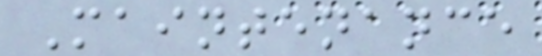Maintenance
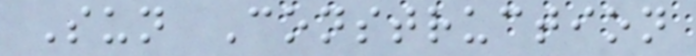Sun Construction
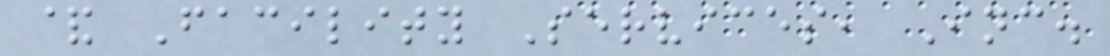& Facility Services, Inc.
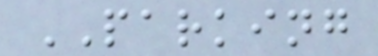PARKING
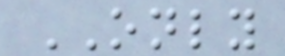ONLY
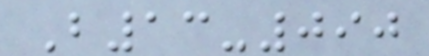B13-090
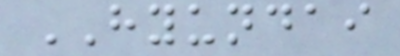HYUNDAI
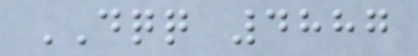DQQ 4887
